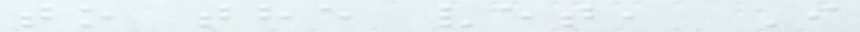to the vet, I
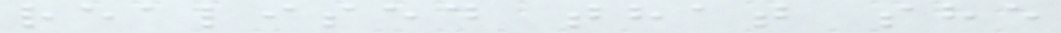realised that she
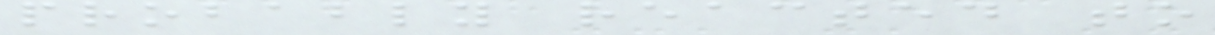probably reacted to
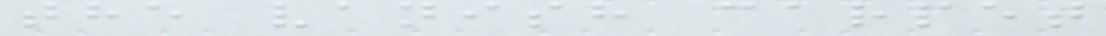the vanish carpet
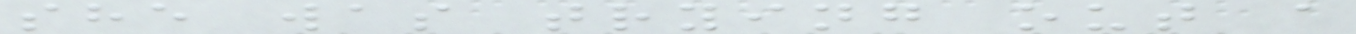she was trying out a
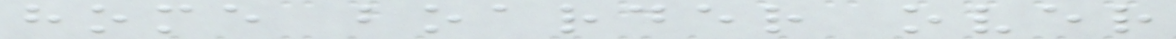home boarder over
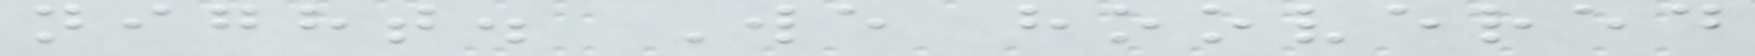night. We hoovered
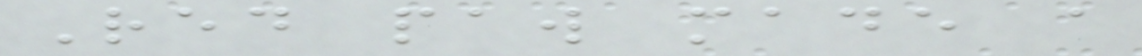Red paw made a
